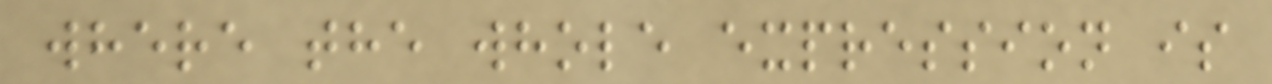where the whole expression is
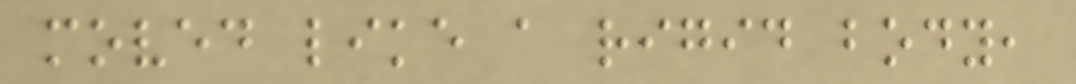moved like a rigid body,
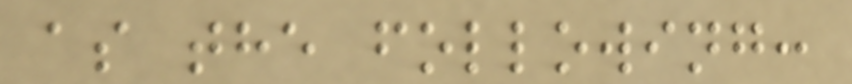as the following:
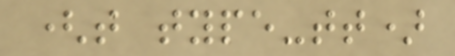(t type-tt)
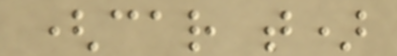(car t)
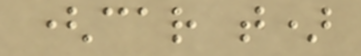(car t)
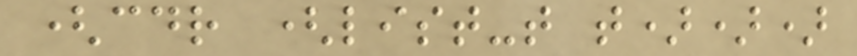(cdr (list-t t)))
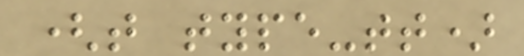(t type-tt)
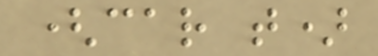(car t)
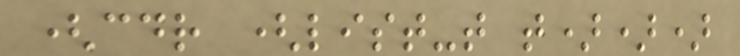(cdr (list-t t)))
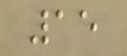15
